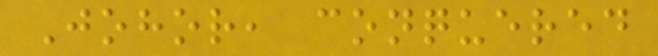Johor, conquered
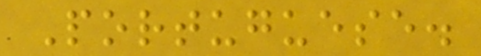Portuguese.
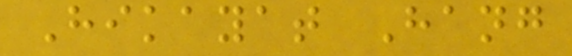Hikayat Hang
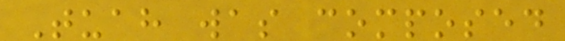Tuah was composed
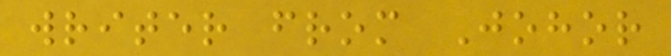writer from Johor
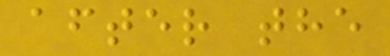after the
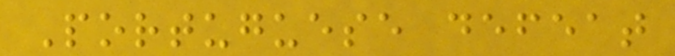Portuguese defeat
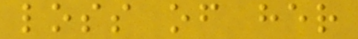loss of her
